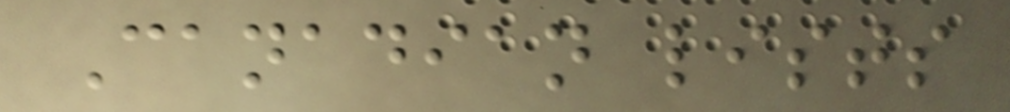Canadian lists
